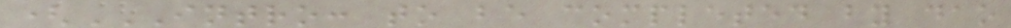(INTRO: TO BE COMPLETED BY DAO
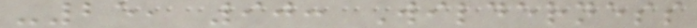-25, 90: Wilderness
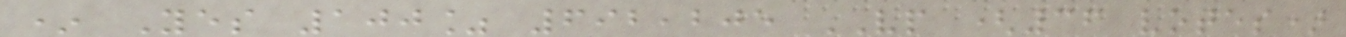* Yes 100% 692,205 VP (36 votes)
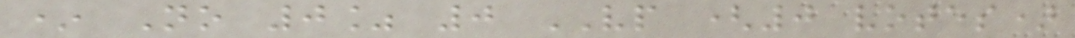* No 0% 0 VP (0 votes)
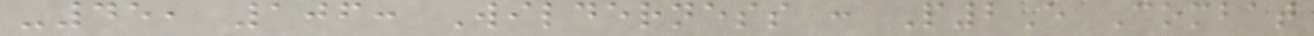-45, 106: Wilderness : P2E Combat
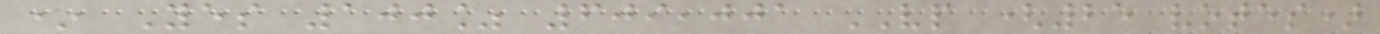* Yes 100% 609,001 VP (25 votes)
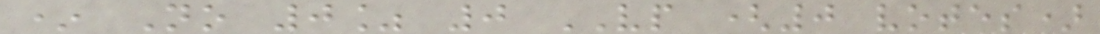* No 0% 0 VP (0 votes)
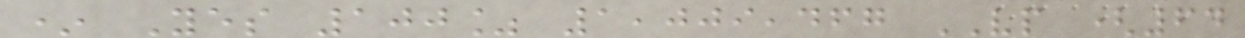* Yes 100% 1,009,467 VP (64
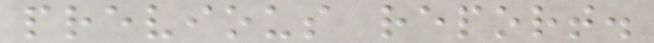previous report.
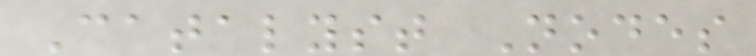Catalyst Nodes
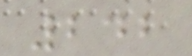242
